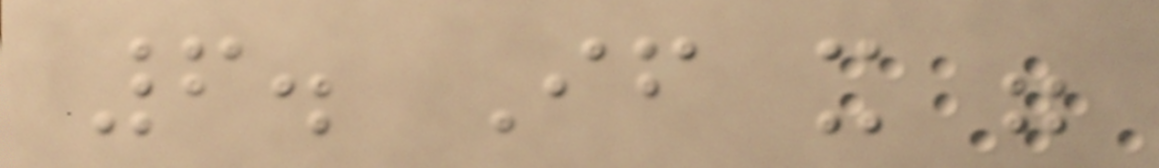6. If it were
